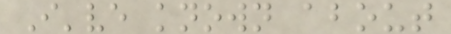I've known about
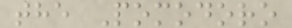the Pomodoro
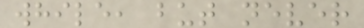while, but never
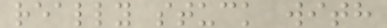really stuck with
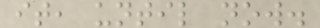it, until now.
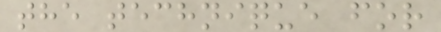the technique for
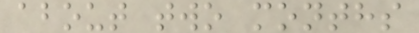about two months
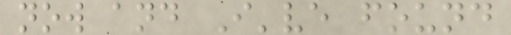now and I've found
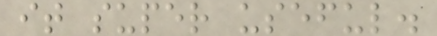it super useful.
